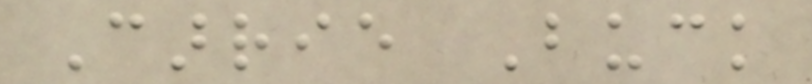Carrie Buck
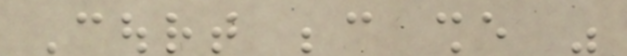Court because she was
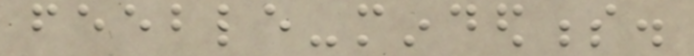feeble-mindedness.
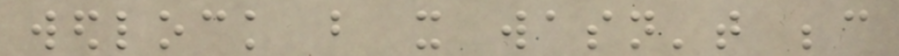wedlock but it wasn't because
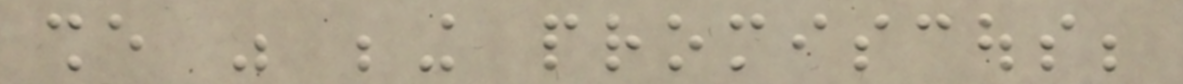she was being promiscous;
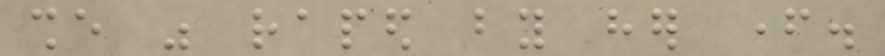she was raped by her father.
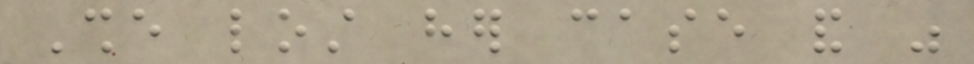She lost her case and was
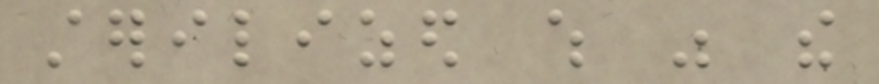sterilized which was the
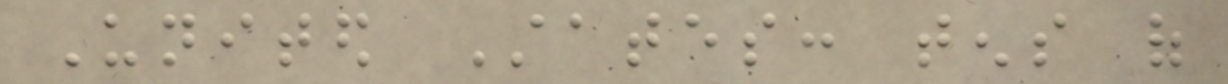United States: tens of
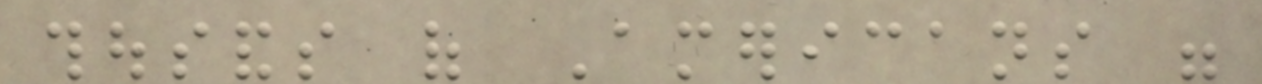thousands of Americans were
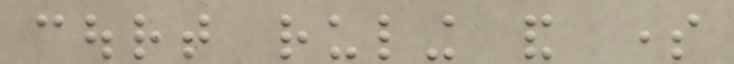court ruling and some
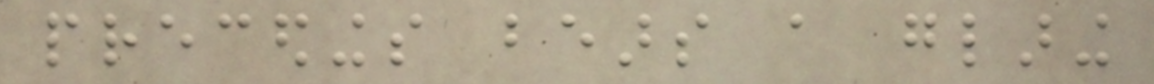precedings bears a glaring
